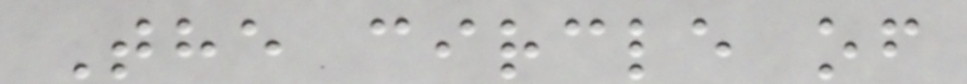The circle of
